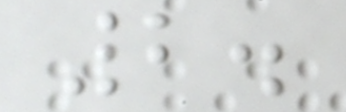2.
